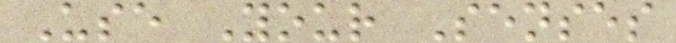Use Your Senses
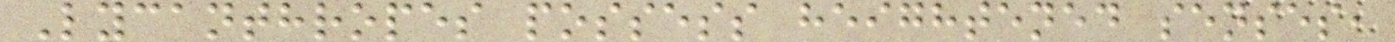Lycanthropes possess heightened senses,
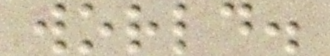world.
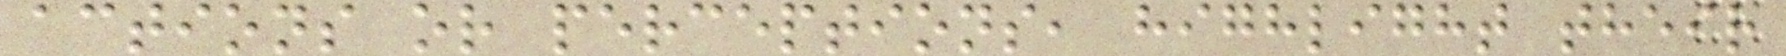actions or perceptions, highlight their
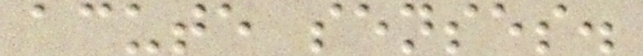acute senses.
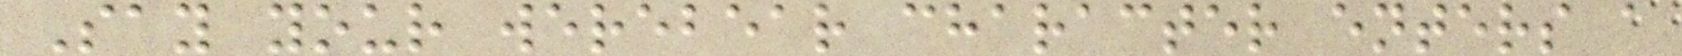Say your werebear character enters a
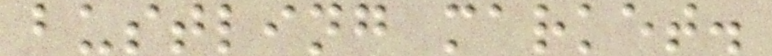bustling market.
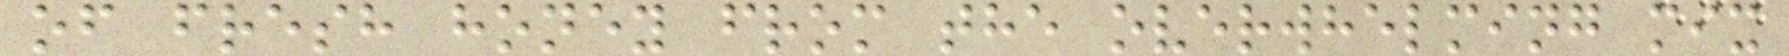of fresh honey from the overwhelming mix
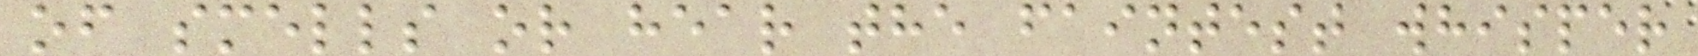of smells or hear the faintest whisper
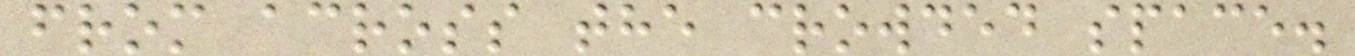from across the crowded space.
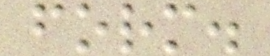form.
